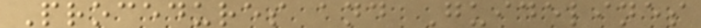Procedures and Guidelines
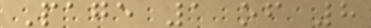Page 1 of 8
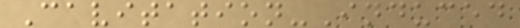Cavitation-Induced
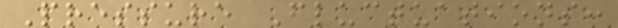Pressure Fluctuations:
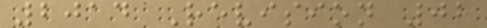2014 Revision 02
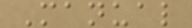Manual
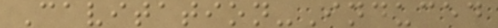Cavitation-Induced
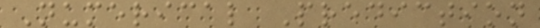Numerical Prediction
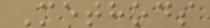Methods
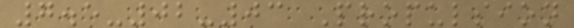7.5-02-03 Propulsion
